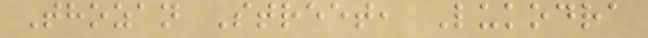Thozan Street, Lukodra
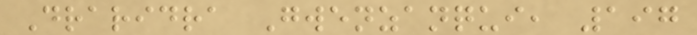Draridra Gwenzanqui, 197
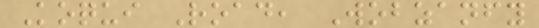Koqui Road, Wobzanfy
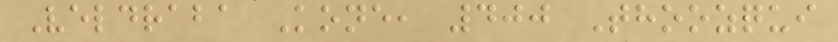Veldraba Kone, 400 Thoozqui
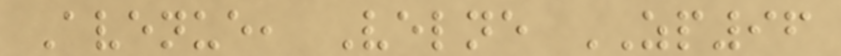Avenue, Velne ZP96
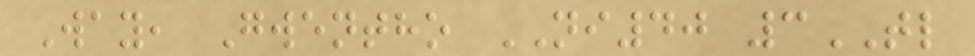Way, Gwentho NI40 3TL
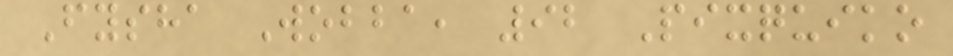Fysha Wobba, 92 Pixquiko
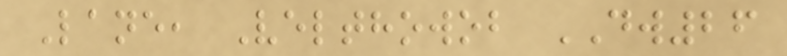Lane, Velthowob DW26
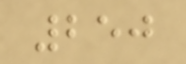250
